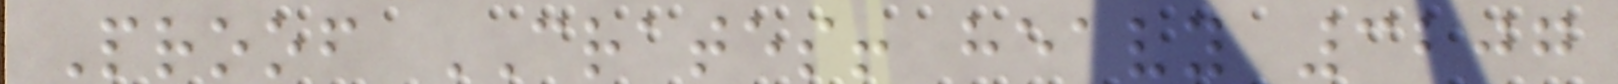Proof CRATES! heavy 3207
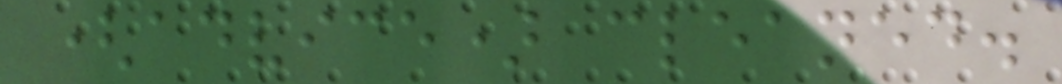(advice) cleaned.
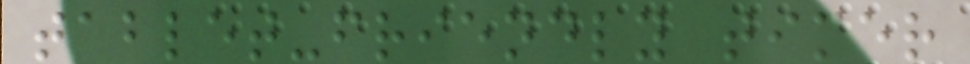tablet-friendly timer
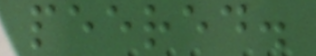peered.
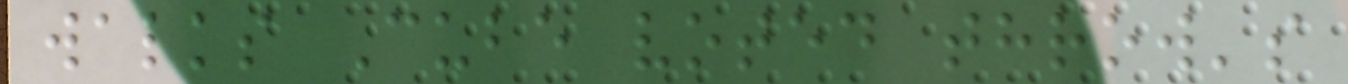walks Cube voted throw's
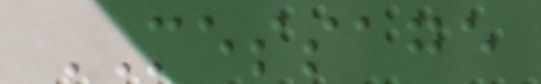MESSAGE
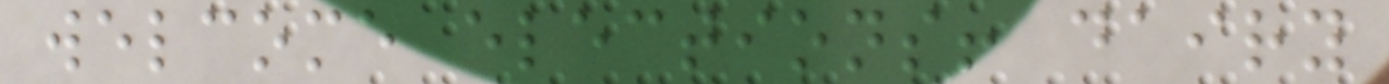welcome elections! dairy
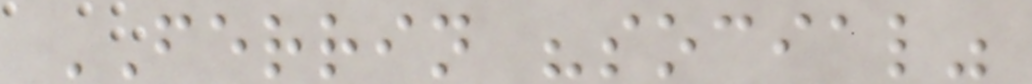FERRIN "social"
